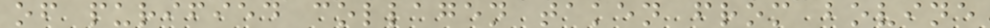of purified collagen taken from bovine
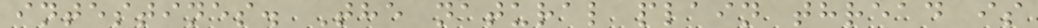intestines. The natural plain thread is
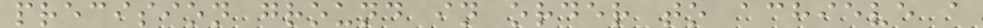precision ground in order to achieve a
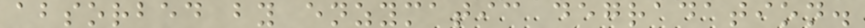absorbed by enzymatic degradation.
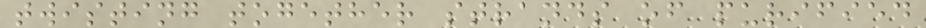twisting together strands of purified
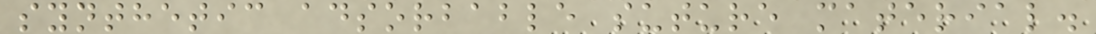synthetic adsorbable suture material.
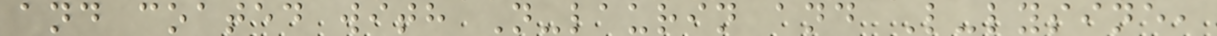and coated with N-laurin and L-lysine,
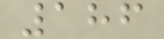186
